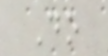Do
